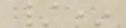/*
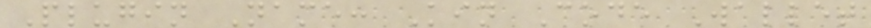Plugin Name: Kin Code Wallet
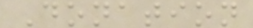Donation
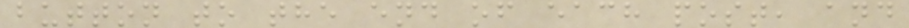button to the end of each post, and
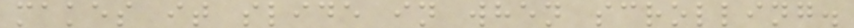makes it slide in when scrolling.
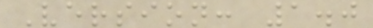Version: 1.0
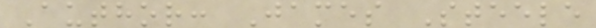Author: James Steele
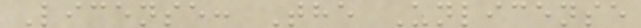License: The Unlicense
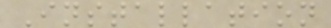Installation
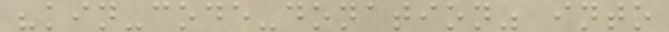"kin-code-donation" into
